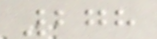278
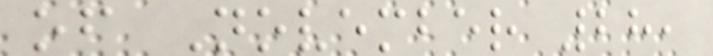of November 28,
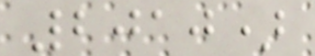2010)
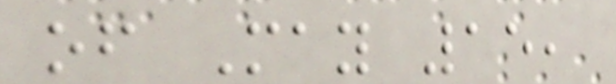of May 15,
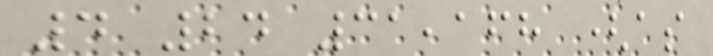4 24 31,168 (as
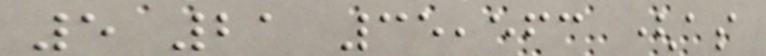5 21 35,563 (as
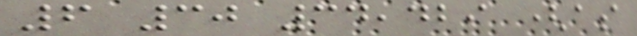6 30 34,429 (as
